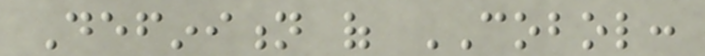Definition of COBOL:
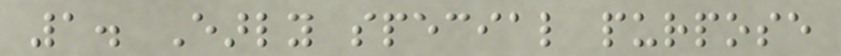1. Early special purpose
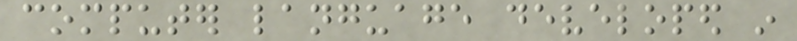computer language developed in
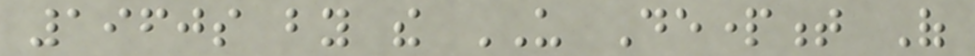1960s by the US Department Of
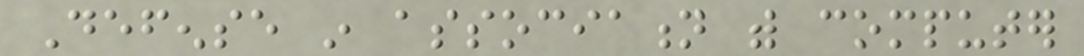Defense in association with computer
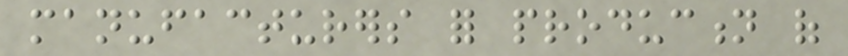manufacturers for production of
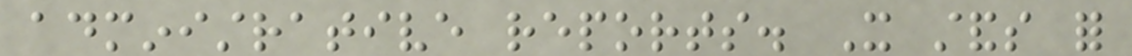administrative reports. It stands for
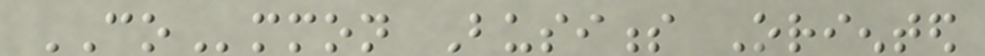COmmon Business Oriented
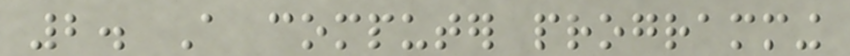2. A computer programming
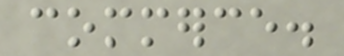commerce.
